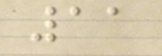11
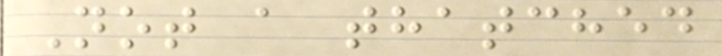Not a thatched
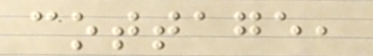cottage,
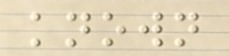known
